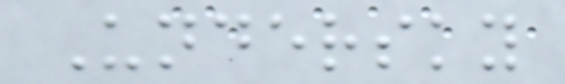Undersky
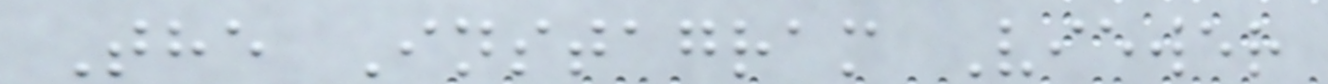The Instagram Viewer
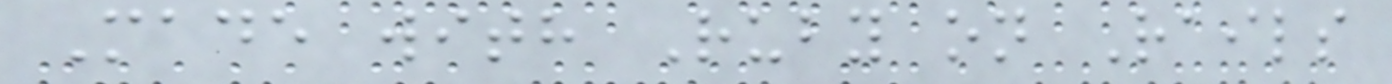Made with Ruby on Rails
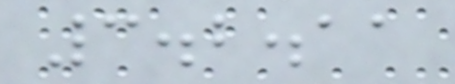3.2.11
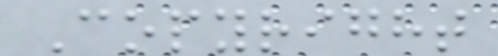Copyright
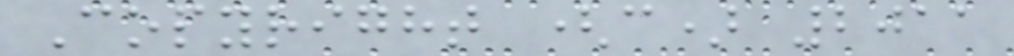Copyright (c) 2011
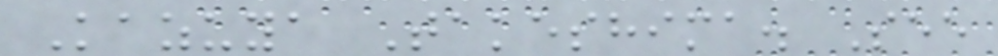Kazuya Takeshima. See
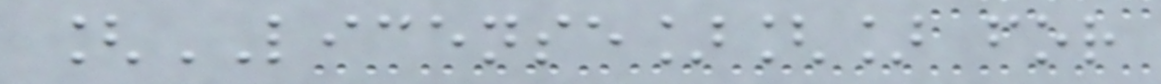[LICENSE][] for
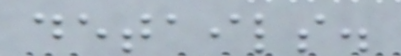details.
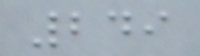249
